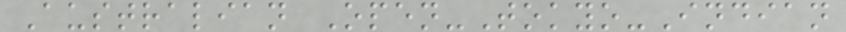Australian Open-Tokyo-Indian
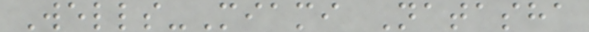Wells-Miami Natasha
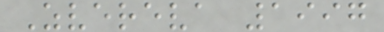Zvereva 1997
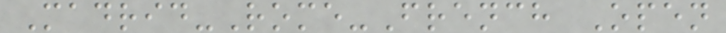Madrid-Rome-French Open
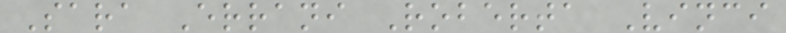Sara Errani Roberta Vinci
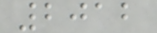2012
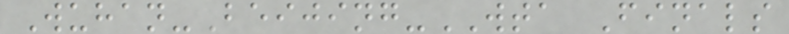Wuhan-Beijing-WTA Finals
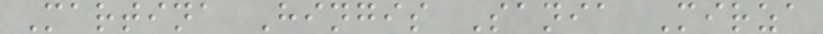Martina Hingis Sania Mirza
